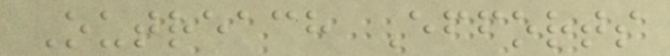Outreach Efforts
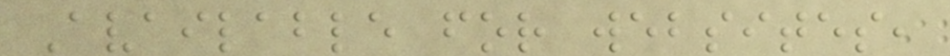Available for websites,
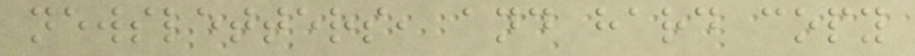newsletters, and hard copy
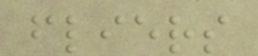fliers
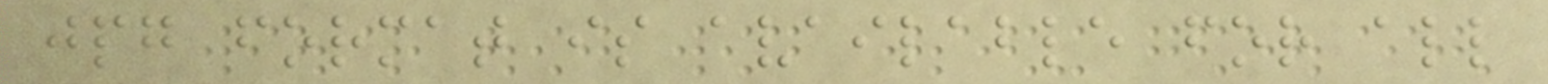jpg format is available for all
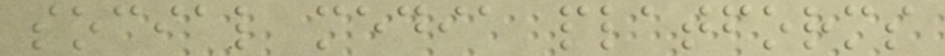social media platforms
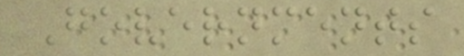Governments
